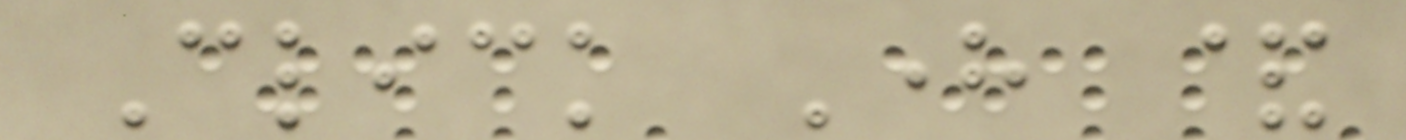Click Here &
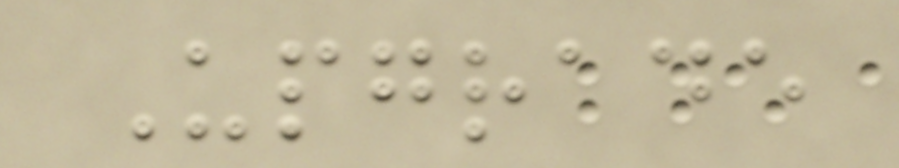Upgrade
